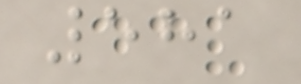581
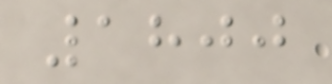1800
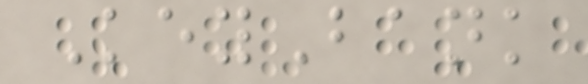KeyBank
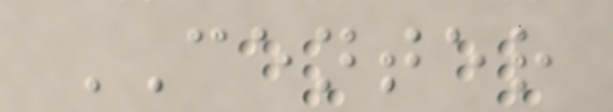CENTER
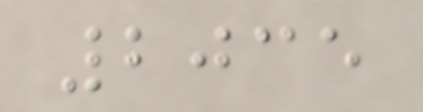2035
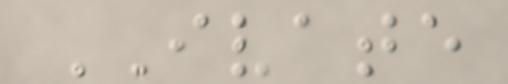IVATE
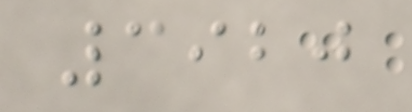3920
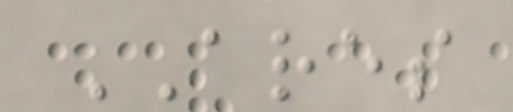ARES
